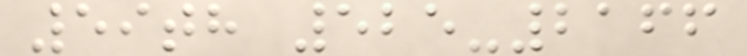59th 525-2166
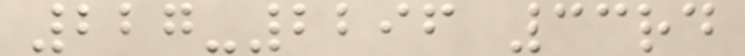227-2296 33rd
